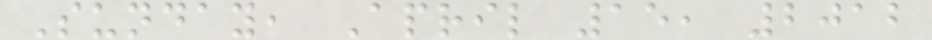Sunday, April 15, 2012
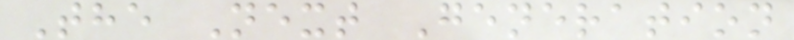The Next Generation
